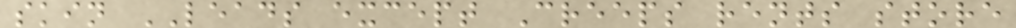skin LEADS except Creeps rents store
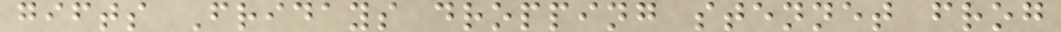gifts Fridays dropping stennet frog
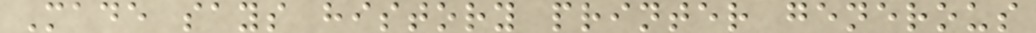Made says history printer generous
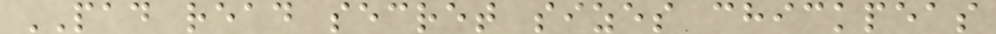PAD read secret sizes chickpeas
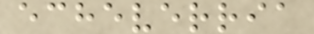echeverria
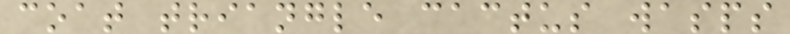coat triangle cactus wasps
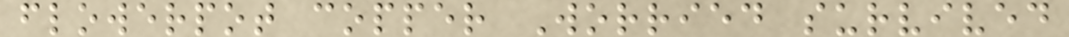flowerpot copper Worried survived
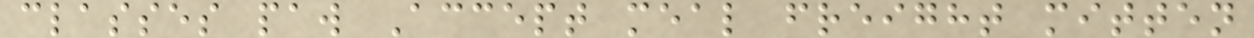classes paw Accept meal freight mitten
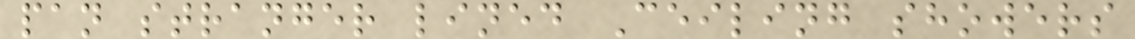pan stranger lined Ceiling showers
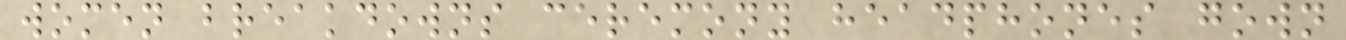women breakdowns ceremony headphones gown
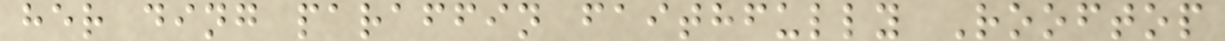her ding paraffin faithfully Rooftop
